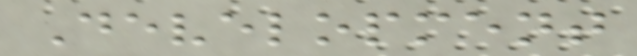Development
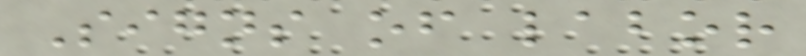Signs of labor
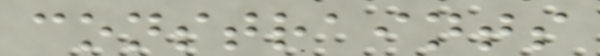constraints
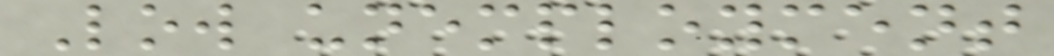Low unemployment
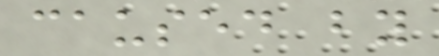caused by
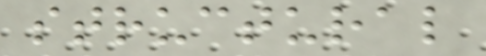structural
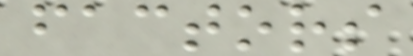factors
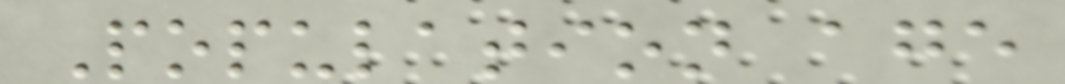Population age
